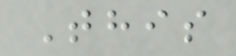This
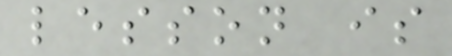lesson is
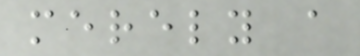merely a
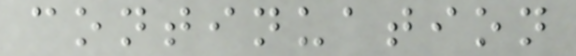continuation
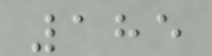185
